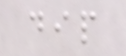dip
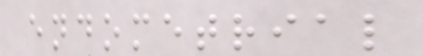endometrial
